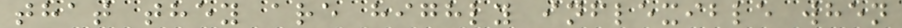that they are highly inflexible when
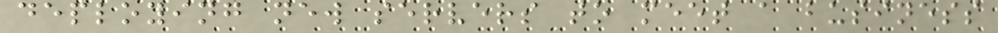deploying new servers to meet a business
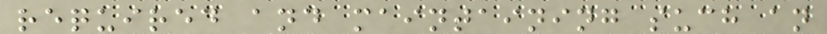required and maintaining such an
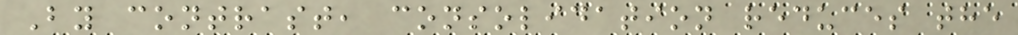By contrast, consolidation reduces the
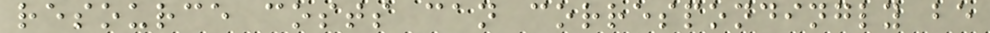resource costs can correspondingly be
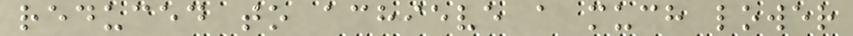reduced to achieve a much lower
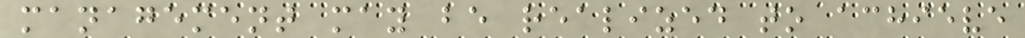management may be realized to achieve
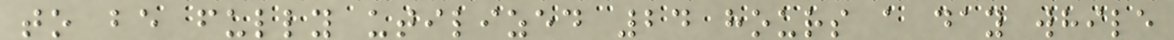to be fully utilized 24 hours a day while
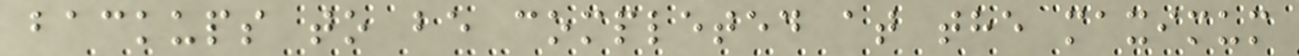backups to be completed at the maximum
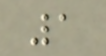1
